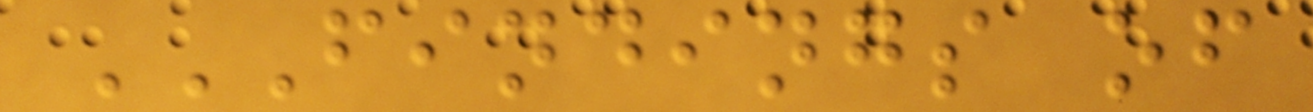FINDINGS OF
